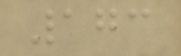173
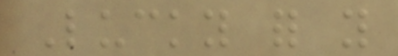Lucky for you
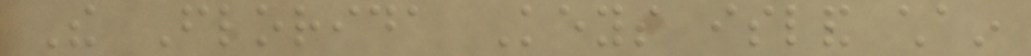The Florida Keys island chain
